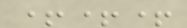+++
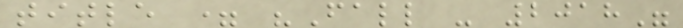title = "Fall - 2018"
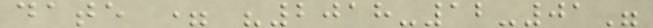date = "2018-12-01"
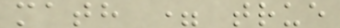math = true
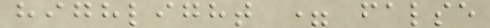highlight = false
